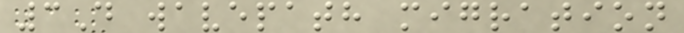3D wavepath migration
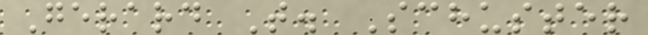Gerard T. Schuster
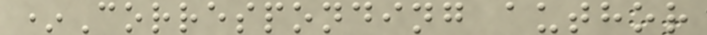*Corresponding author
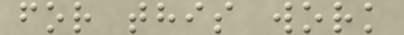for this work
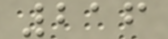216
